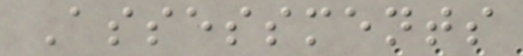Assessments
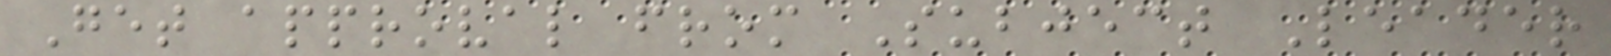Get approval from Subject Leader
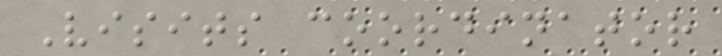Visits coordinator
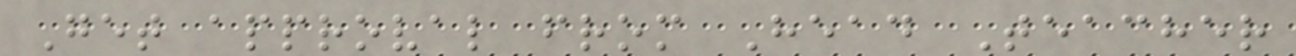Get approval from Head Teacher
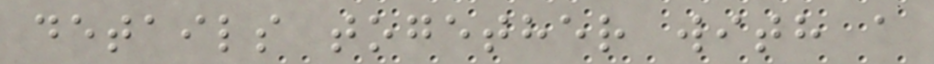details together with a
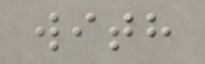with
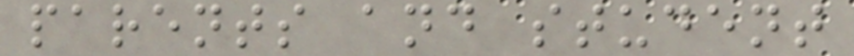parents and student
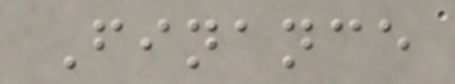Finance
